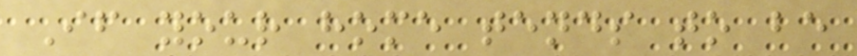If your home tends to be
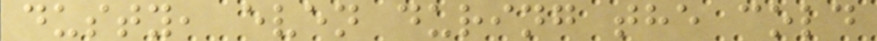dusty, even during the cold
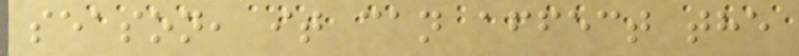season, it can affect the
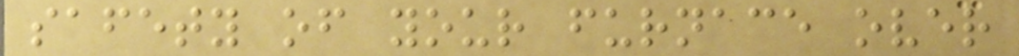safety of your furnace over
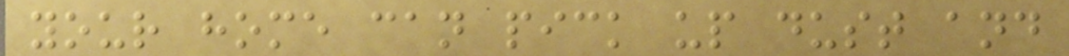your home can pick up dust and
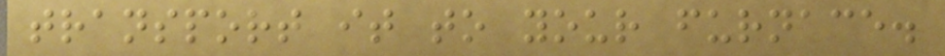transport it to your furnace.
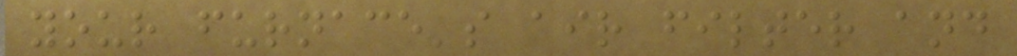your furnace's air filter and
